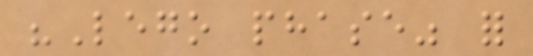"Lego phase" for
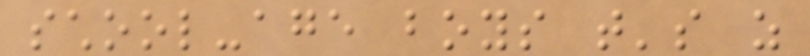school-age boys that's as
